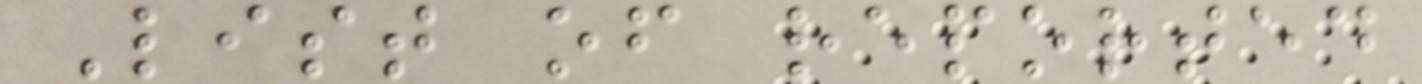List of reported
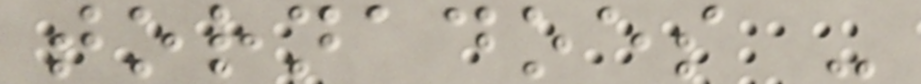tornadoes -
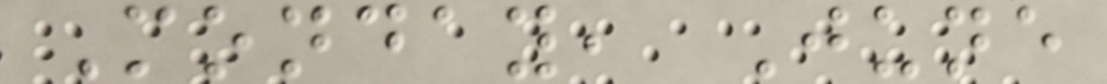Monday, June
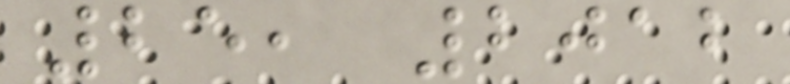25, 2012
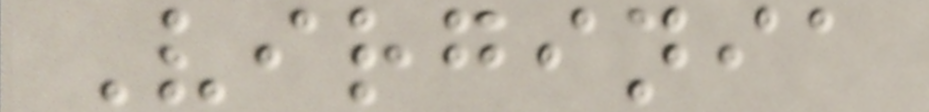Virginia
